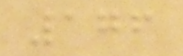176
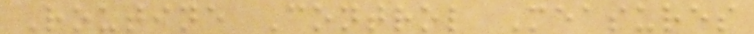Routine Control Measures
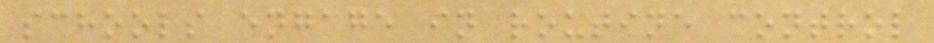schools engage in routine control
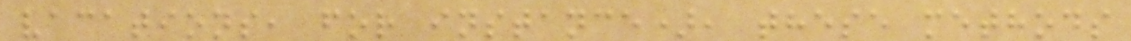vacations, for instance), these methods
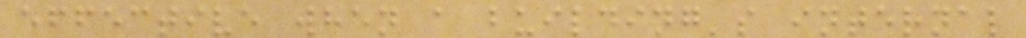effective when a building's internal
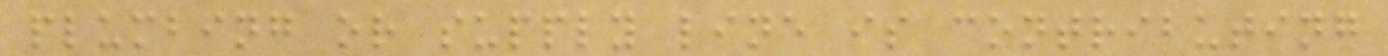plumbing or supply line is contributing
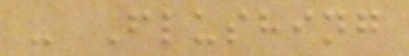- Flushing
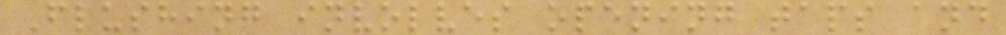Flushing involves opening taps and
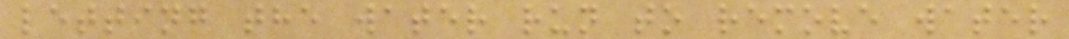letting the water run to remove water
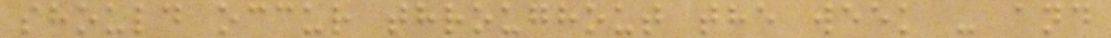should occur throughout the week - and
